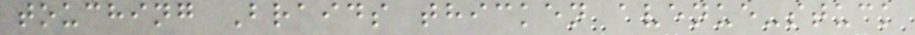touching Braids thicken avenue-stuck
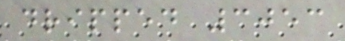dripped 3053
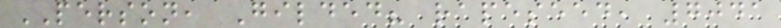PERSON, Gilded? rapeseed, 7041
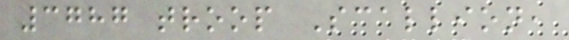3787 troop Scallion,
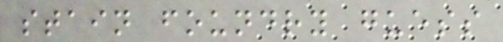stain foundry guess
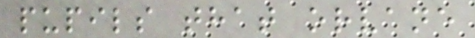pupils that orvane
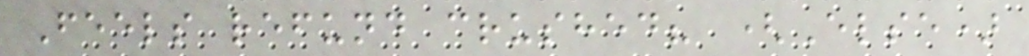Feels refund crushed? (Else)
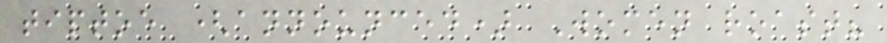tiptoe (announced) Women roast?
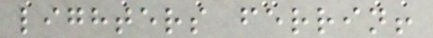lighters ferrin!
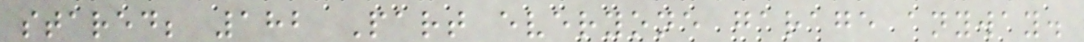stared; 182 Part everyone garage anyway.
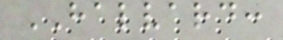HALVARD:
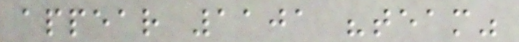appear 1101 "team"
